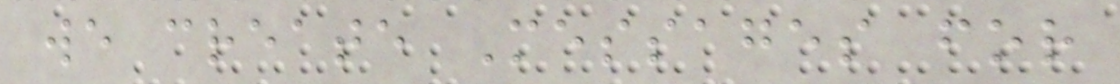we create Messages for
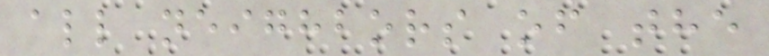all neighbors of the
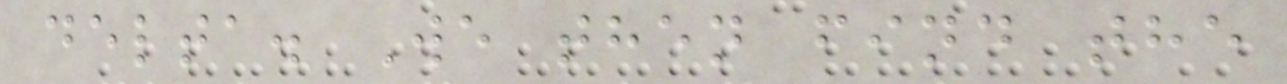delta. We then find the
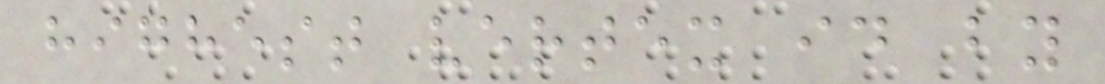highest vertex id by
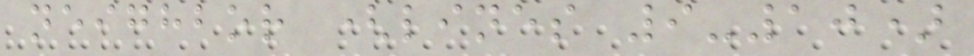neighbor (lines 9-10)
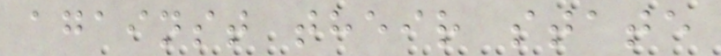against their state
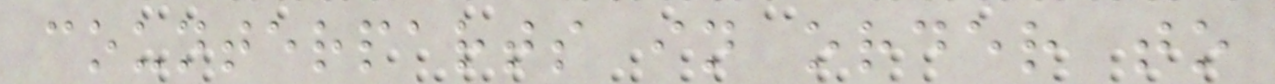counterparts in order to
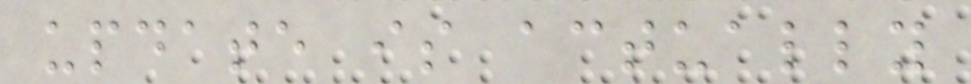update is actually
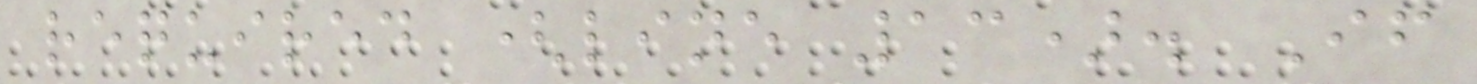required (line 13). If
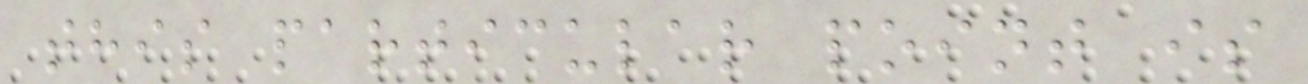this particular point is
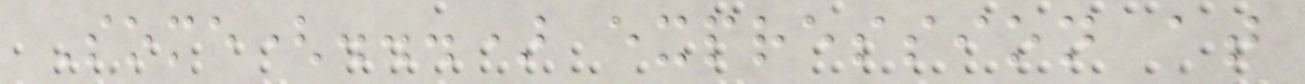Some(...) expression at
